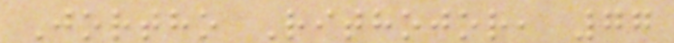Jortho Rithojor, 77
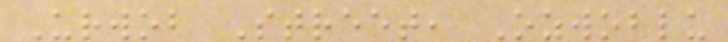Urwob Street, Ozwoblu
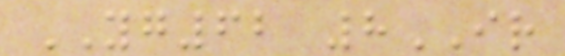YG62 8IR
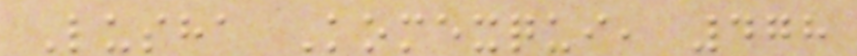Lusha Komexqui, 478
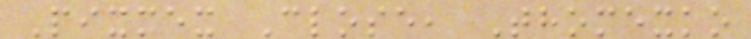Pixmex Close, Thomexko
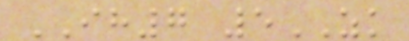IH7 5ZK
